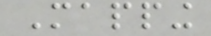Mapping
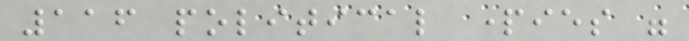116 political parties were
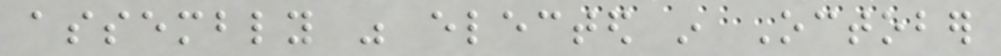assembly was elected in October
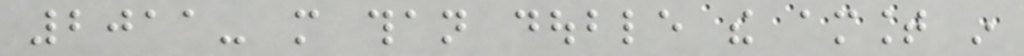2011- more than double the amount in
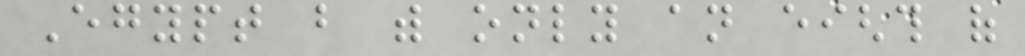Egypt but with only an eighth of
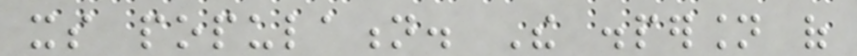its population. The dispersion of
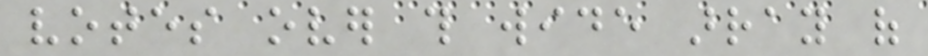votes over this wide array of
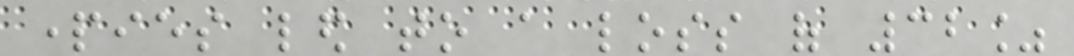parties led to a loss of 32%
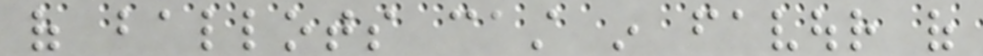of ballots cast in favour of
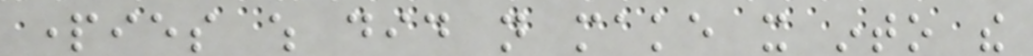parties which did not make it into the
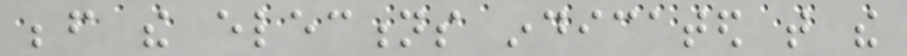before the elections indicated that the
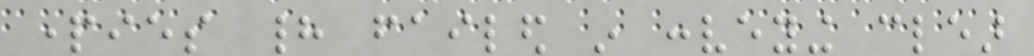parties had failed in conveying clear
